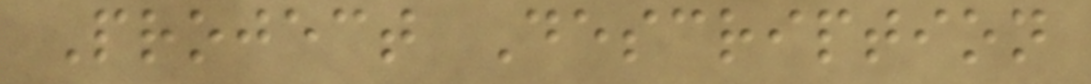Project Description
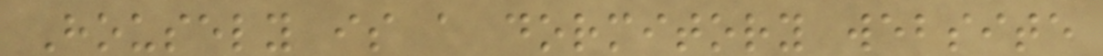Housely is a dormitory website
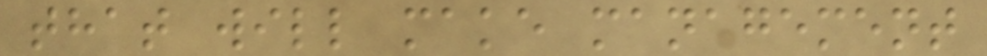that will make management
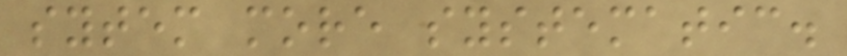sytem more systematic.
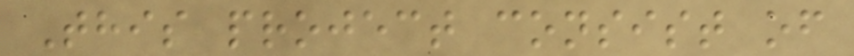This project consist of
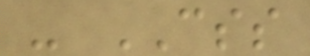- CSS
